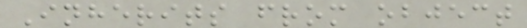Inherits from object
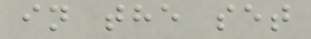in the set
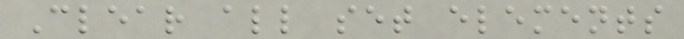Clear all set elements
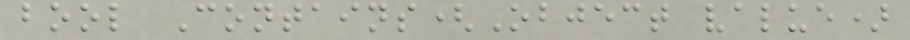bool Contains(Object value)
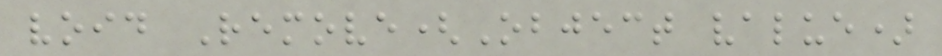void Remove(Object value)
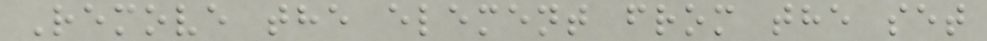Remove the element from the set
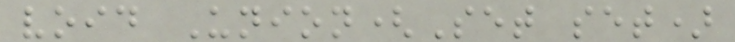void Union(Set set)
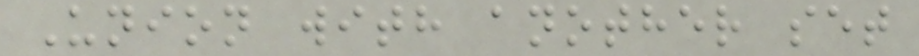Union with another set
